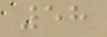58
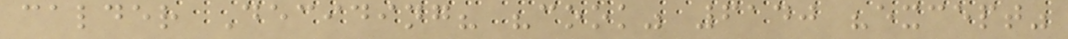calder Deciding? "cook" 6140 "except"
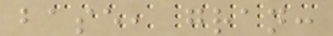base, gran:
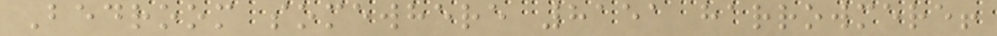Bedroom somewhere 8151 harrowmere!
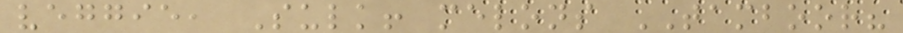veggie, Sulk! melons TAMBOOR?
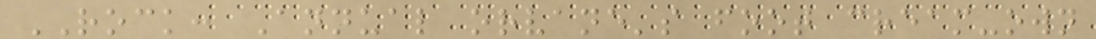ROCK: Annual orvane's foot cream-own
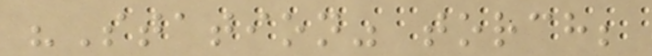"Station" torch;
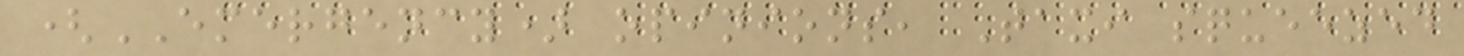(EMERGENCY) opinions, Taxi squeezed
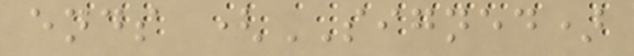ends (SIGNED)
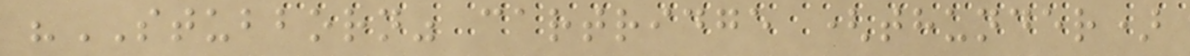"STUBBORN" cartridge (thunder)
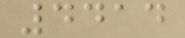4414
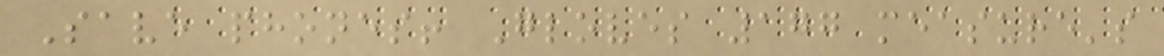Save phones! Gloves 177 measure's
